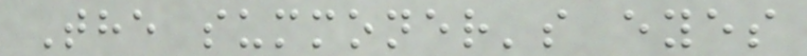The summoner's eyes
